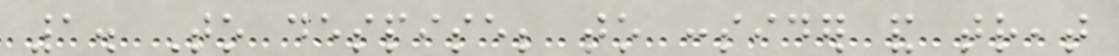1. To despise; to consider and treat
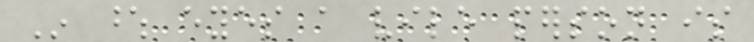In whose eyes a vile person is
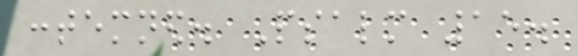contemned. Psalm 15.
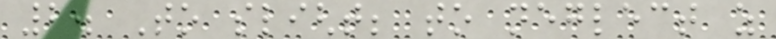2. To slight; to neglect as
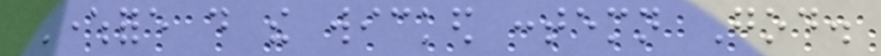Wherefore do the wicked contemn God.
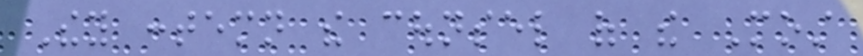They contemn the counsel of the Most
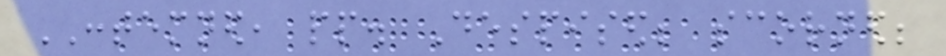CONTEMNED, pp. Despised; scorned;
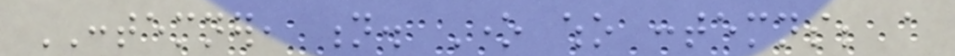CONTEMNER, n. One who contemns; a
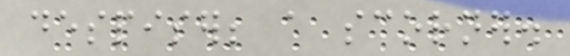despiser; a scorner.
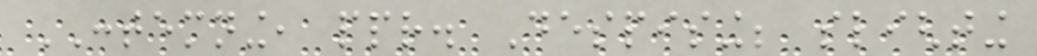CONTEMNING, ppr. Despising; slighting
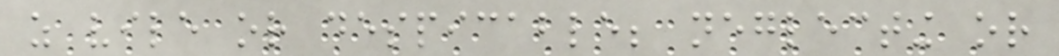as vile or despicable; neglecting or
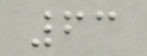63
